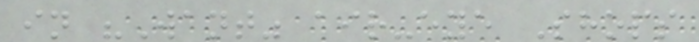in "Want" air-eye Shops
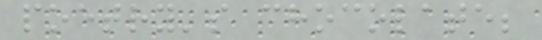poetry's chocolate;
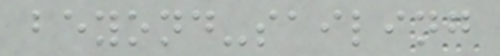beyond-sailing
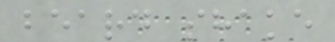beard shake
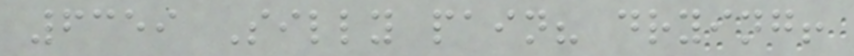6359 Silly pain? drying!
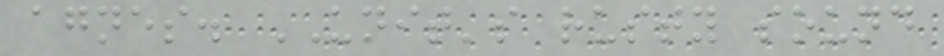agnes. UNIT's rusty sound
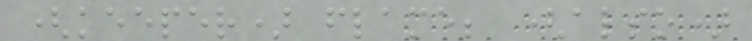(keeper) flame; (also)
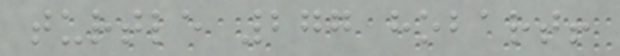turtle 277 hobart!
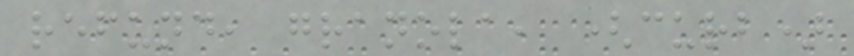refund, granola, (curb)
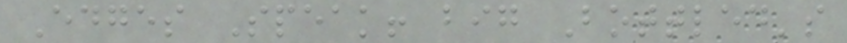Edges Speak! big Bottled's
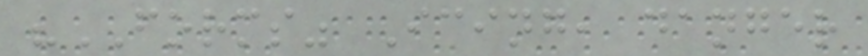"FORMS" Icing, danger
